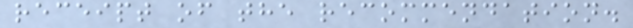receipt of the recommendation.
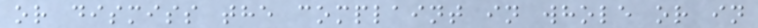or dismiss the complaint in whole or in
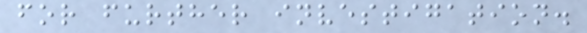for further investigation.
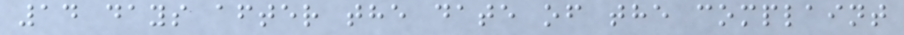14 days after the date of the complaint
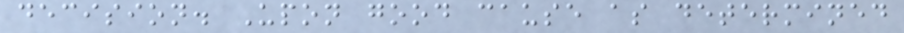decision. Upon good cause as determined
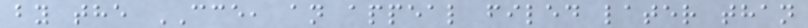by the CCE, an appeal filed later than
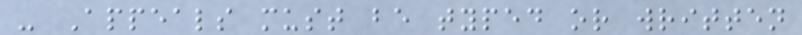- Appeals must be typed or written
